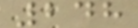248
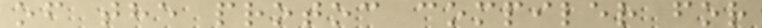of the protoc compiler for
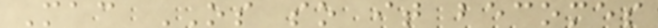Mac OS so it becomes
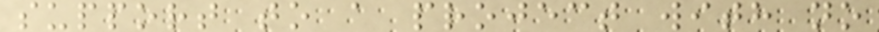support to a project with no
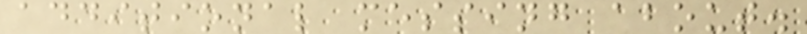additional messing about.
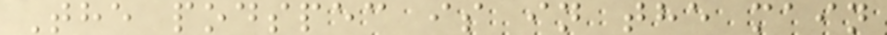The podspec is in the main
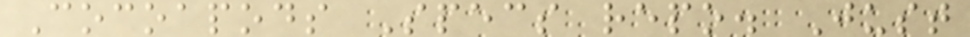Cocoapods Specs repo. Just
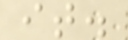it.
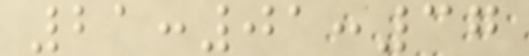21:01:37
